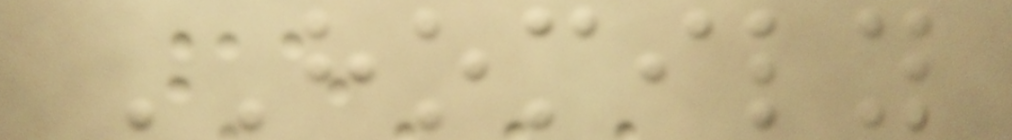HOMILY
